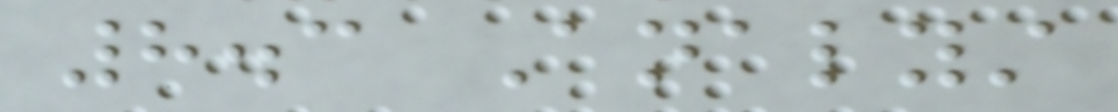8.3 Analyst
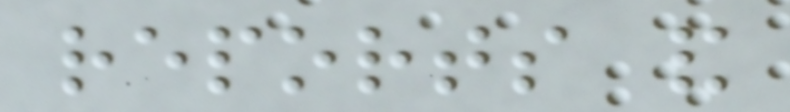reports and
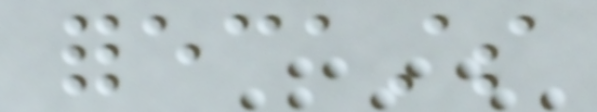forecasts
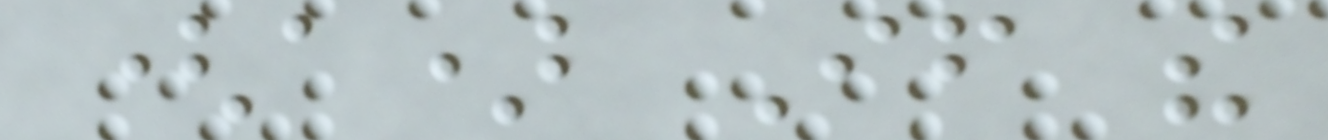(a) If the
